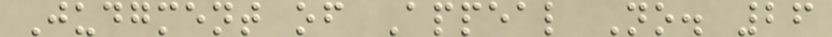Judgment of Appeal No. 26
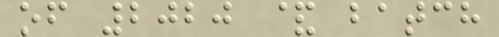of 2020 & batch
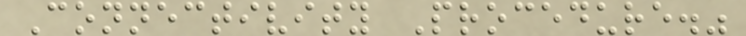Connectivity Procedure."
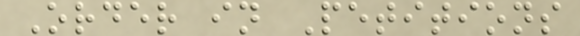Order in Petitions
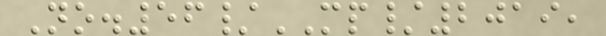No.56/MP/2019,
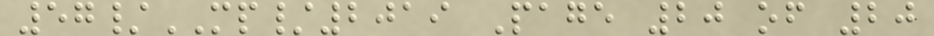57/MP/2019 Page 20 of 20
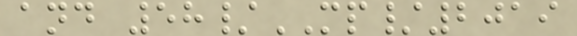and 58/MP/2019
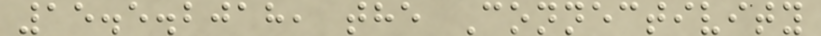15.5.2018, the Connectivity
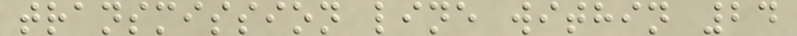transmission line within 24
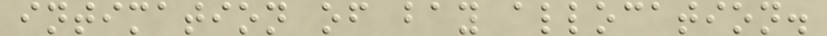intimation of bay allocation.
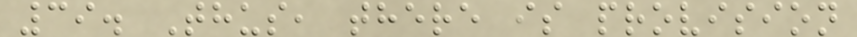39. Thus, there is provision
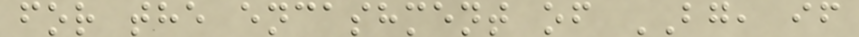for the encashment of BG, if
